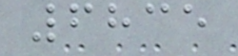6835
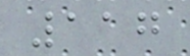117
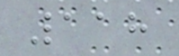118
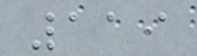119
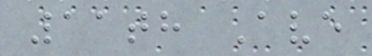11th Ave
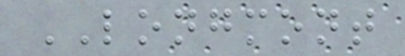LONGMONT
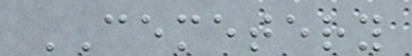CEMETERY
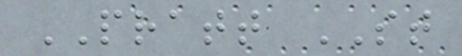PRATT ST
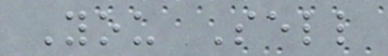You Sell
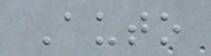Auto
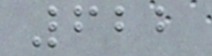622
